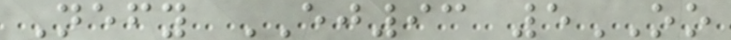Nefy EJ93 5OO
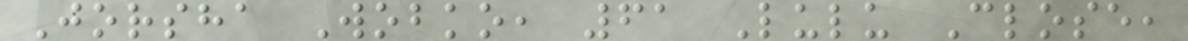Jorsha Wobko, 61 Lulu Close,
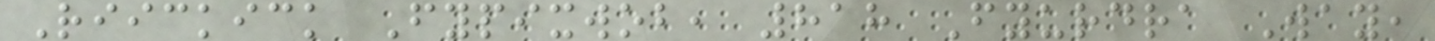Riickick Fypixwob, 818 Fyurdra Way,
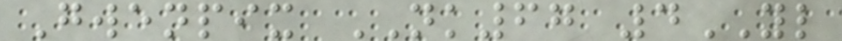Gwenpix NK67 4YL
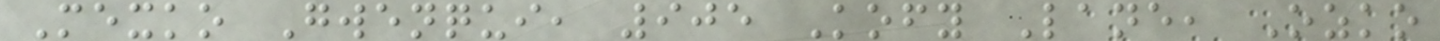Mexko Gwenqui, 905 Kofy Lane, Ozko
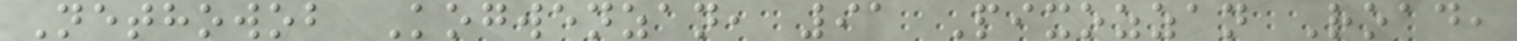Nethowob Kogwenzan, 91 Pixozzan Road,
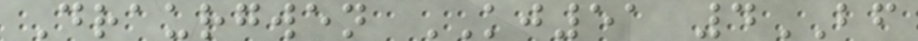Draurgwen KJ51 4BF
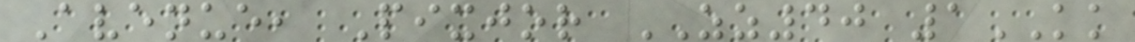Avenue, Pixjor ZZ40 1KK
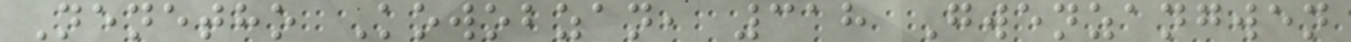Nenetho Kowobzan, 318 Gwenzangwen
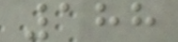188
